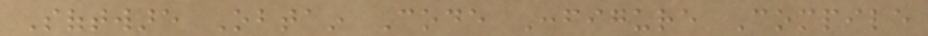Software Obtain Code Configure Compile
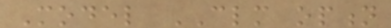Model CLM option
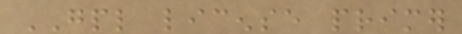GPL license primer
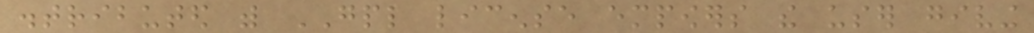distributed with GPL license empowers the user giving
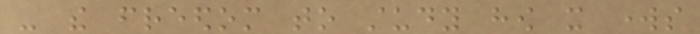- the freedom to study how it works
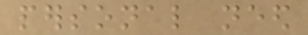personal need
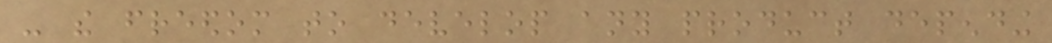- the freedom to develop any product depending
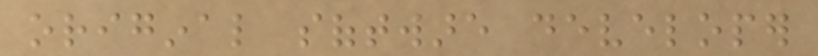original software developer
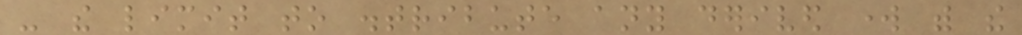- the limit to distribute any derived work with the
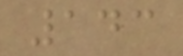143
